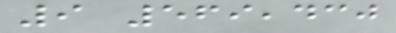9 569,430
